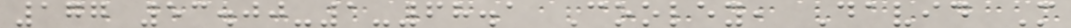177 53.00-1-68.1 Cooley, David M
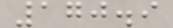170.9
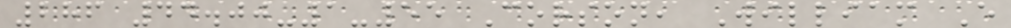286 44.00-1-55 Corson, William E
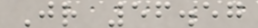Jr 56.57
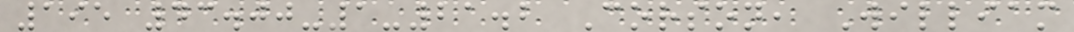195 43.00-1-21.2 Corson, William
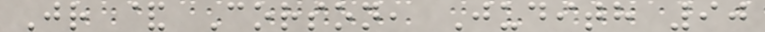Jr & Corson, Judith 90
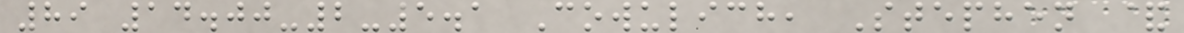89 14.00-2-5.1 Cowulich, Stephen &
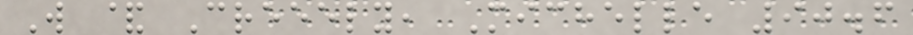W & Creeely, Michelle 90.6
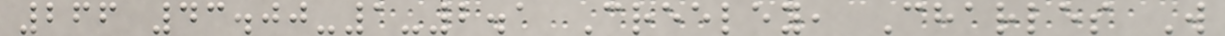266 43.00-1-2.1 Creeley, Charles W
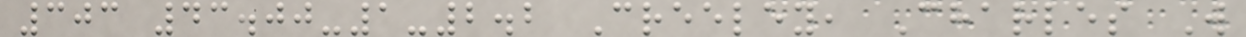303 43.00-1-2.2 Creeley, Charles W
